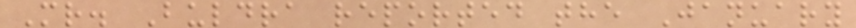Mr. Buldra reported the January
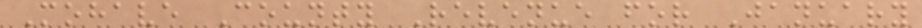Mohave County Revenue for January
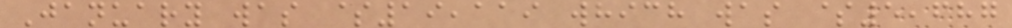January was $19,119 which was $5,687
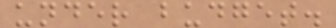under budget.
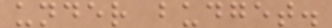under budget.
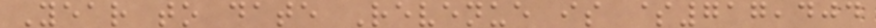Year to date Revenue is $717,404
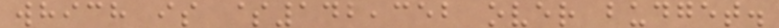which is $142,352 over budget.
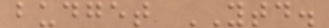budget YTD.
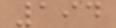194
